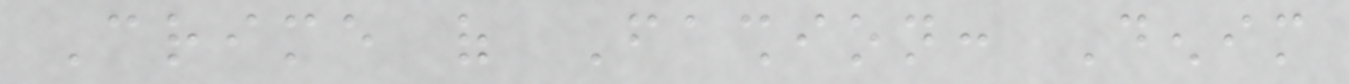Crime of Fashion: Denim
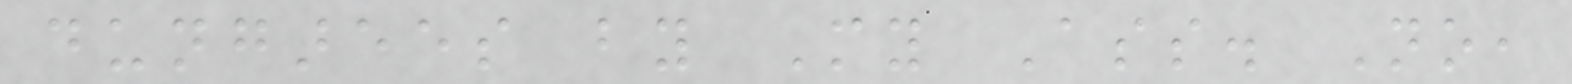dungarees by My Ass. No,
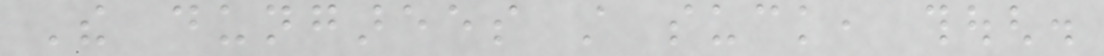The dungarees still suck, though.
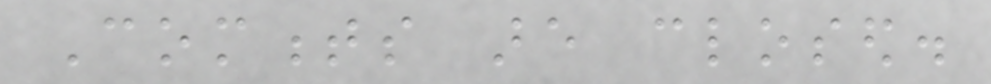Comments are closed.
